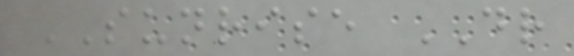SUNRISE DR
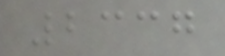2337
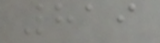819
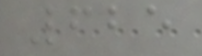625
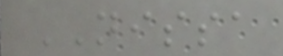NISSA
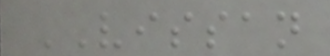VISSAN
